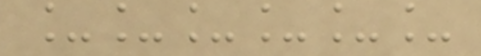______
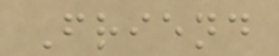Friend
